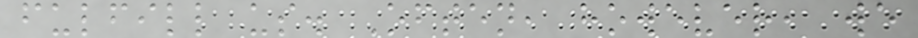fulfill us. Often, however, we
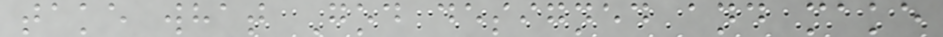take what God designed and make
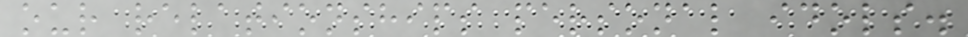our relationships personal idols.
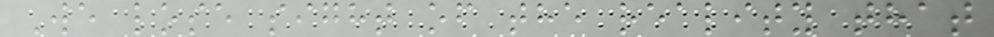We lose sight of the reality that
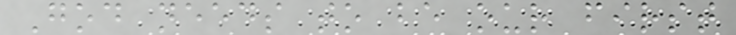God needs to be our first
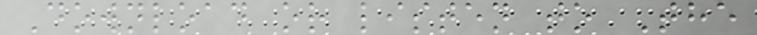Download or listen to The
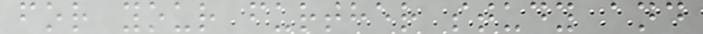for your further study and
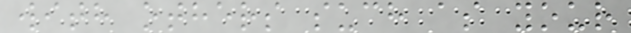with others such as your
